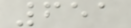651
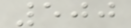500
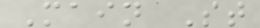Main St
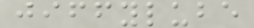jiffylube
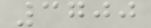3700
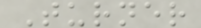Turner
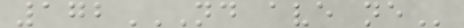172ND AVE NE
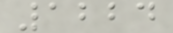1224
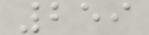259
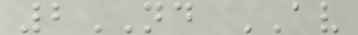2ND AV
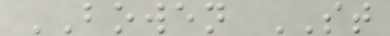BOWEN ST
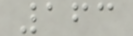163
